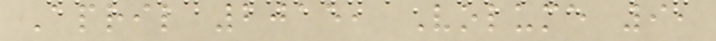April 2015, Volume 9,
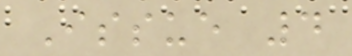Issue 4
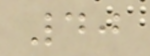40
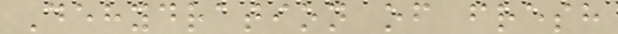Dehydration of fresh
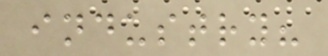industry?
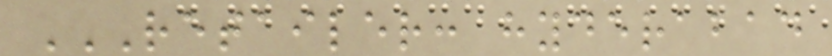RETAILER: HYDERABAD
